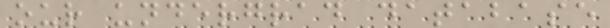our undergrad database
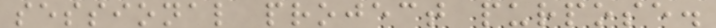sessional project purpose.
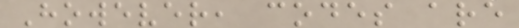However, codes are
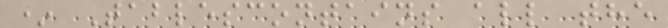* Tablescontains all the
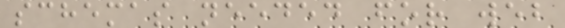schemas needed for web
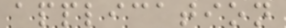application
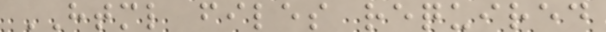HTML files required
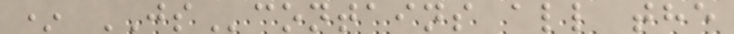* JScontains all the
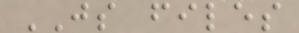JS files
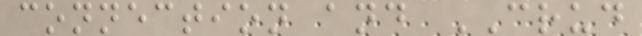connection and CRUD
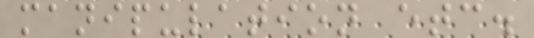manipulation etc.
